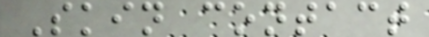Skin contact
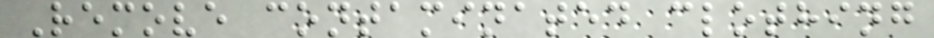Remove contaminated clothing
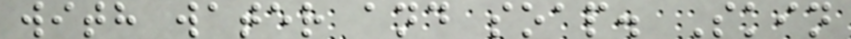with water and soap. Skin
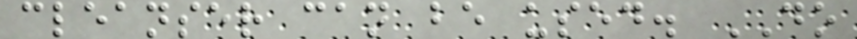cleanser can be used. DO
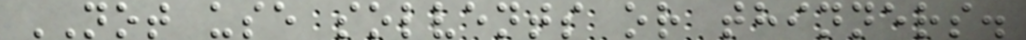NOT use solvents or thinners.
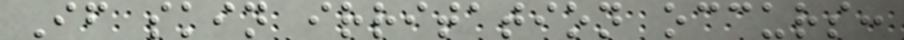If skin irritation occurs:
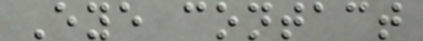Eye contact
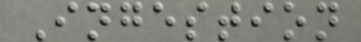Ingestion
